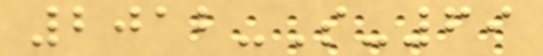2012-S-69
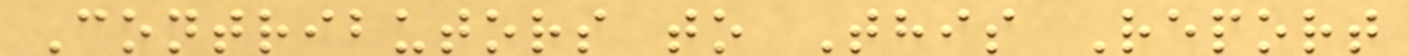Contributors to This Report
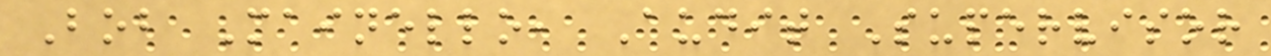Bob Mainello, Audit Supervisor
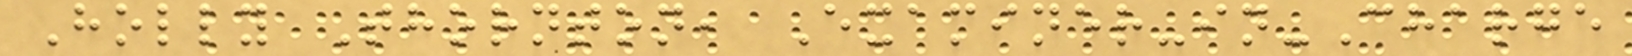Holly Thornton, Examiner-in-Charge
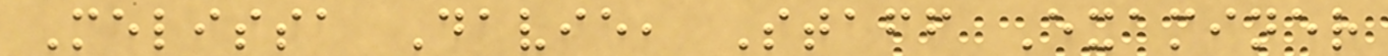Melissa Davie, Staff Examiner
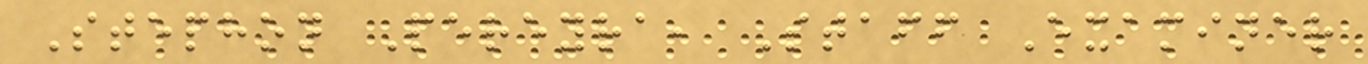Stephon Pereyra, Staff Examiner
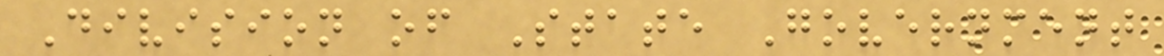Division of State Government
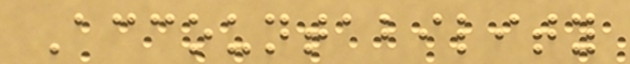Accountability
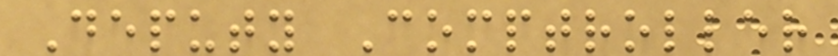Deputy Comptroller
